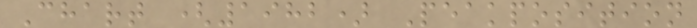Chart (1982) Peakposition
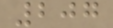207
